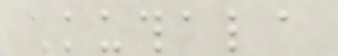Kuthala
